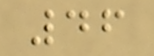46
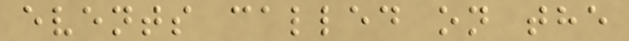events called on the
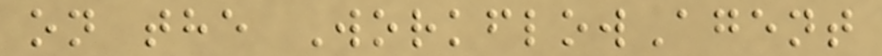on the WorkflowAgent
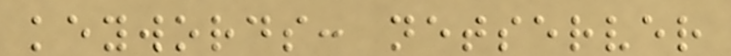keywords: netserver
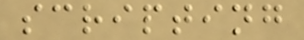scripting
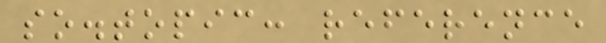so.topic: reference
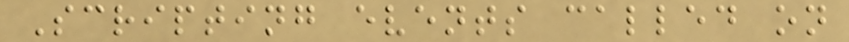Scripting events called on
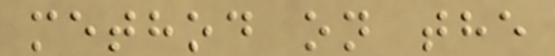method on the
